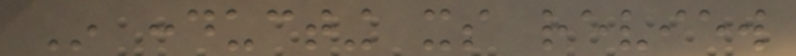In conducting its review
